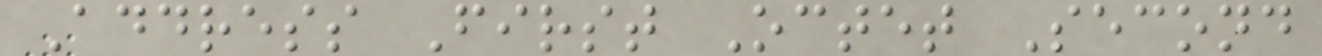Address First Octet Second
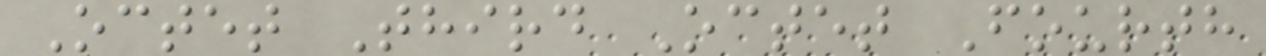Octet Third Octet Fourth
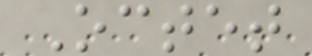Octet
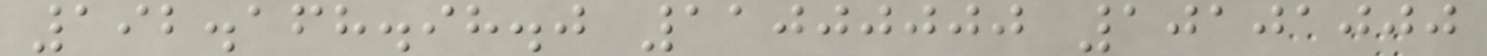192.168.98.0 11000000 10101000
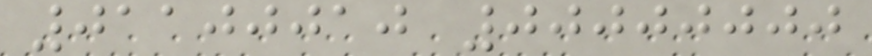01100010 00000000
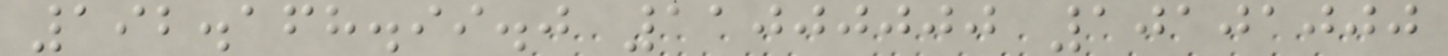192.168.99.0 11000000 10101000
